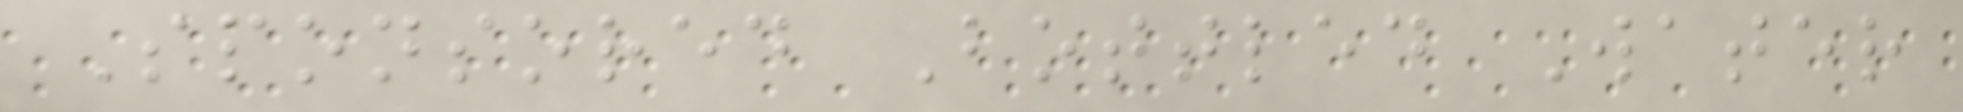Sponsored Bottled Water
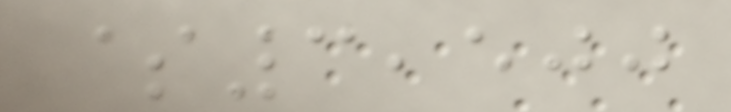$3,500
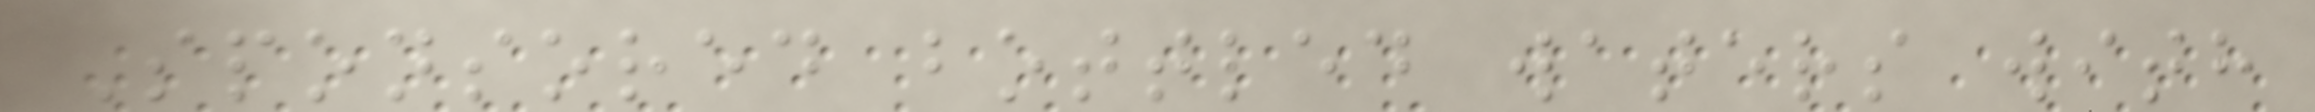Sponsored bottled waters with
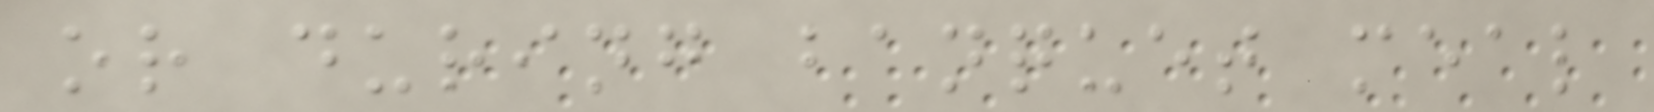or during banquet meal
